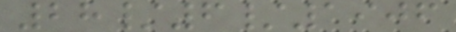28/6/1906
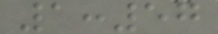1:57
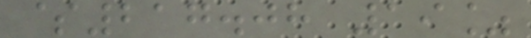$217.08 19%
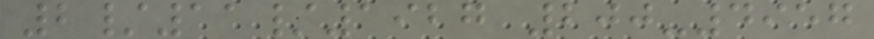2/11/1927 200-4957
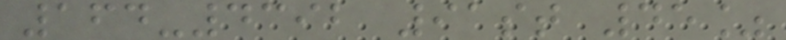164-4392 91st 45%
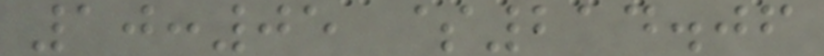10:05 $214.06
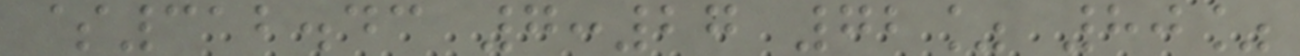$312.43 7:27 72% 80%
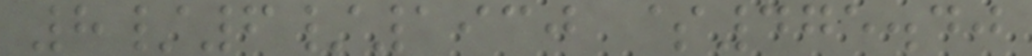8/6/1930 $475.40
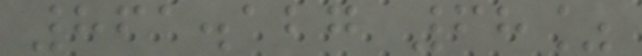861.127 68%
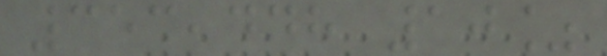353,448 10%
